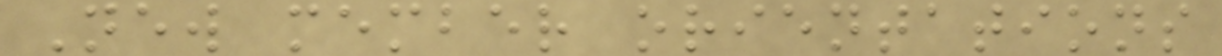New member orientations
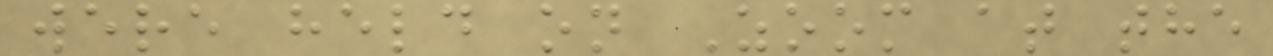were held on Zoom at the
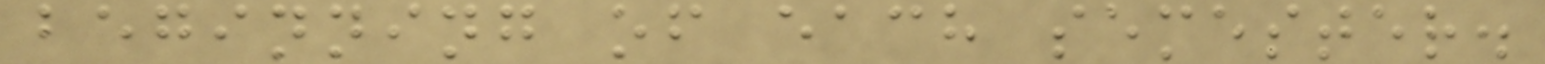beginning of each semester.
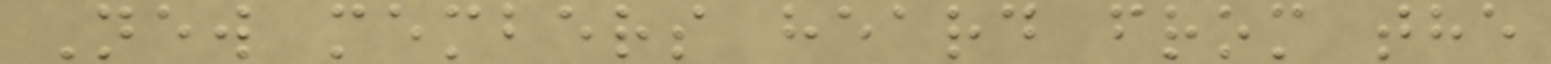New members heard from the
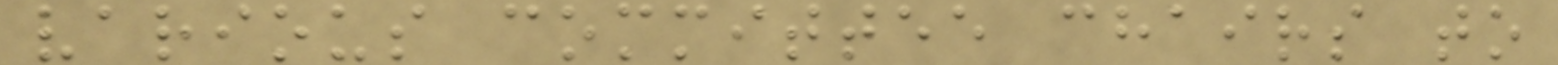various committee chairs to
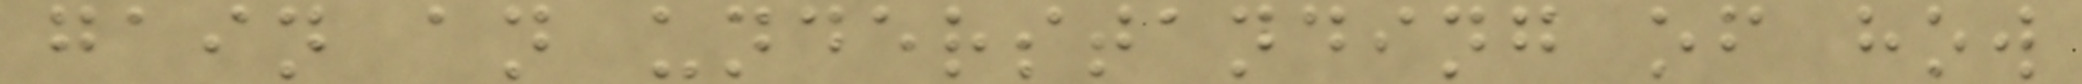gain an understanding of how
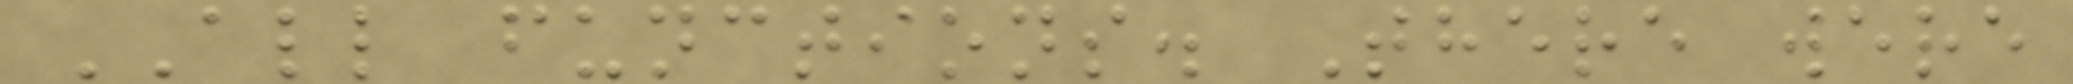ALL functions. There were
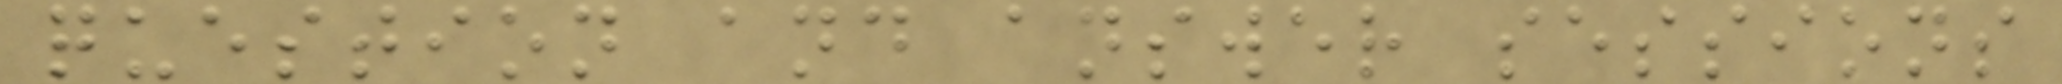question and answer sessions
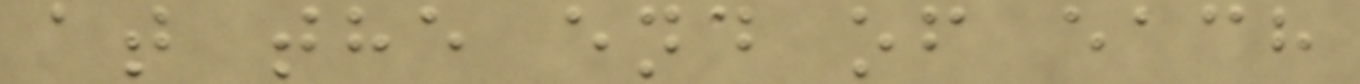at the end of each
